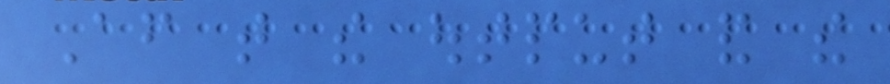After that the output and the
